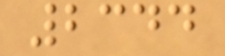2344
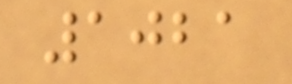1021
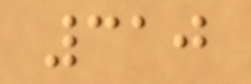310
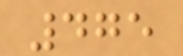475
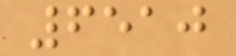6510
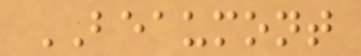BEAUMONT
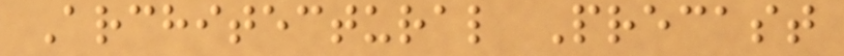Architectural Precast
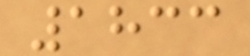1833
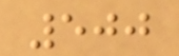500
